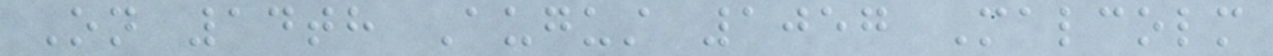On 14th August 1057 Malcolm
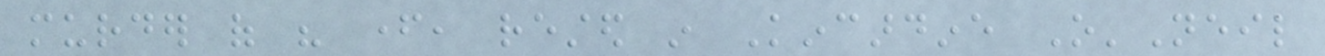murder of his father, rested in Kincardine O'Neil
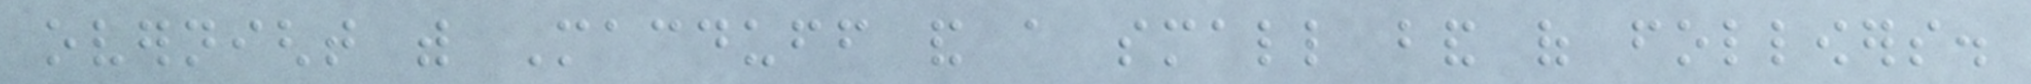overnight with Macduff and a small band of followers.
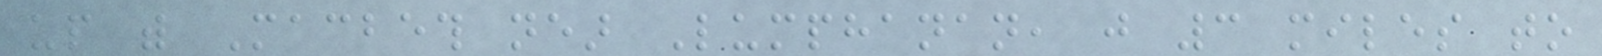up with Macbeth near Lumphanan, just 3 miles to
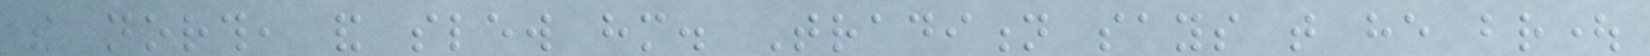the north, and slew him. Tradition says that he brought
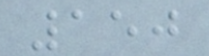150
